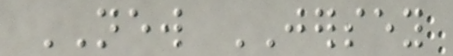NEW JERSEY
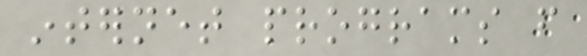internet programs from
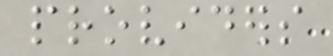providers
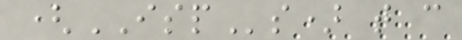(ISPs) that can
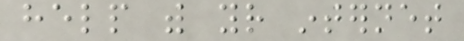help with your internet
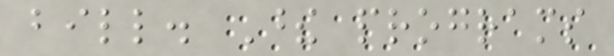bill. These programs
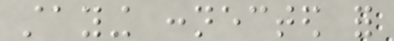staying connected for
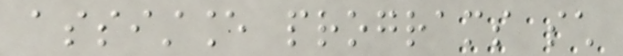assistance programs such
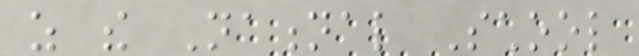as the National School
